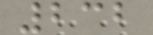232
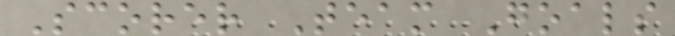Scorer Team Goals
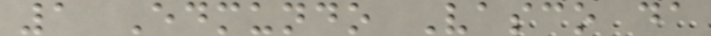1 Edmundo Vasco da
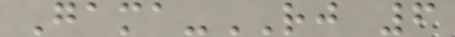Gama-RJ 6
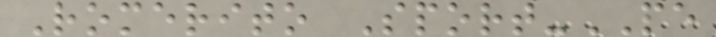Romerito Sport-PE
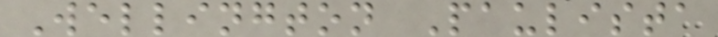Wellington Paulista
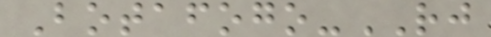Botafogo-RJ
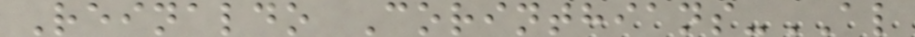Reinaldo Corinthians-AL
